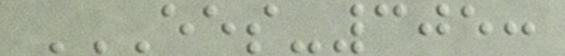EES-305:
